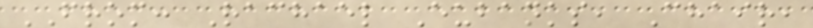FROM: Rachael Eubanks, Chair,
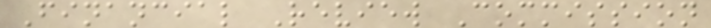Financial Review Commission
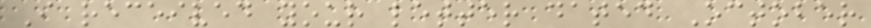I received your letter dated October
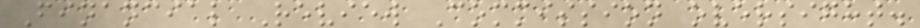Financial Review Commission oversight.
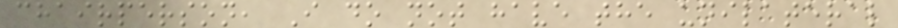chairperson, I do not have the unilateral
